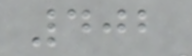402
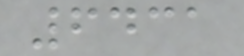6431
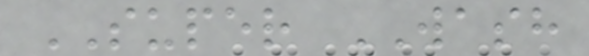SUPER WASH
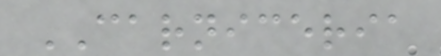CARNICERIA
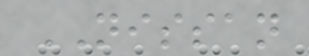NISSAN
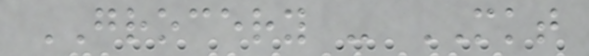GROCERY - MKT
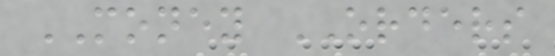MONEY ORDERS
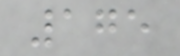175
